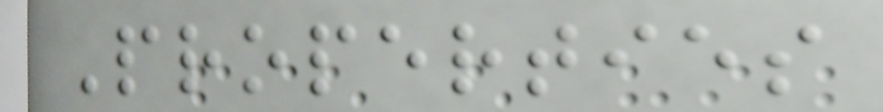Properties
